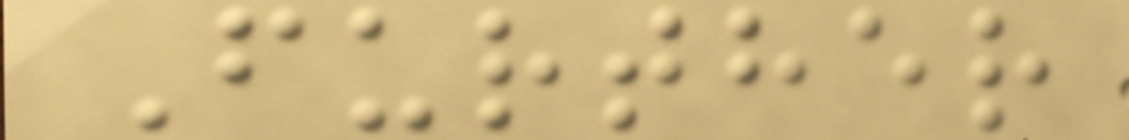Further
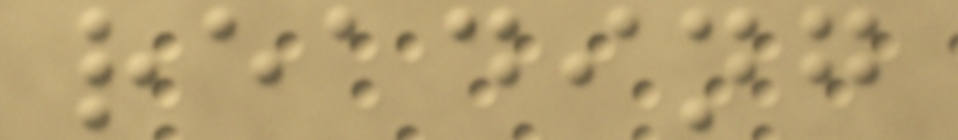reading
